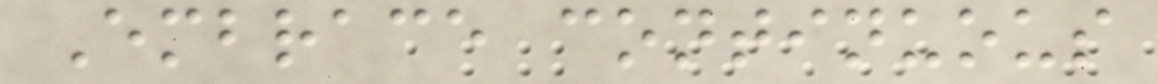Embrace continuous
